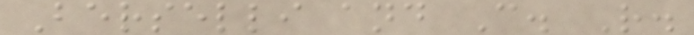Berselli and C. R.
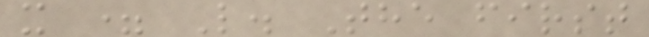x = L. The first
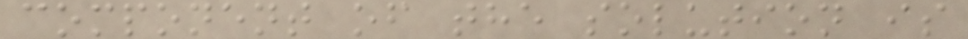component of the solution is
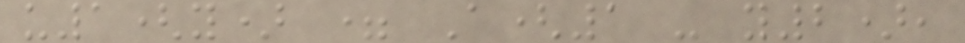u1(y) = A(1 - y2),
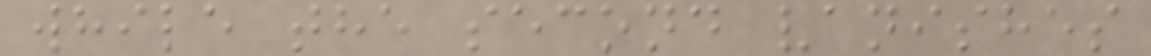while the second vanishes
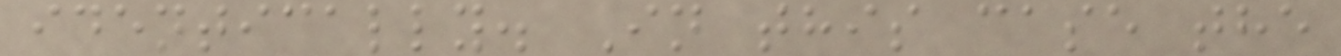identically. In this case the
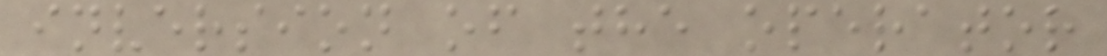inversion of the operator
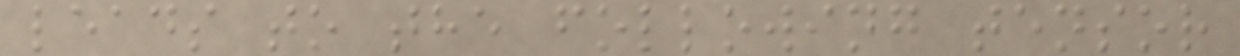leads to the following tensor
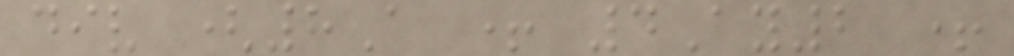div (8A + 4Ay2 +
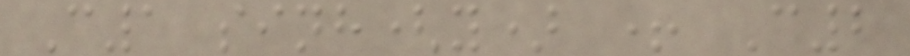C1 sinh(y) + C2
